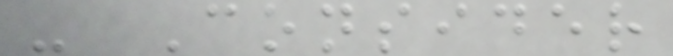- Consider
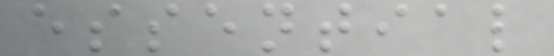essential
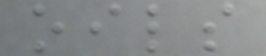oils
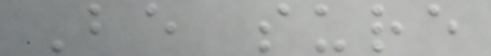Be sure
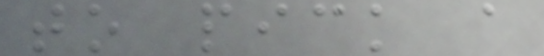to pick a
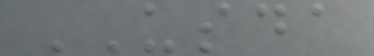USDA
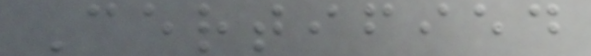Certified
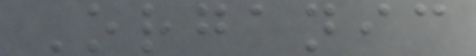Organic
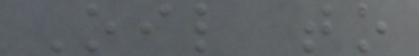Oil to
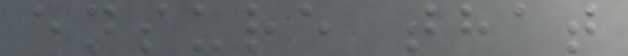ensure that
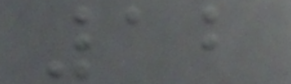12
